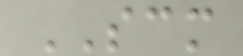SCM
